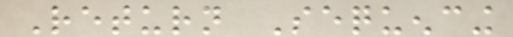Return Sequencing
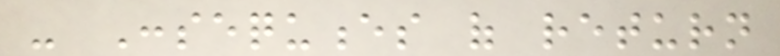- Consequences of return
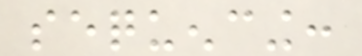sequencing:
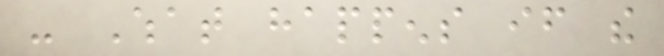- What happens if the
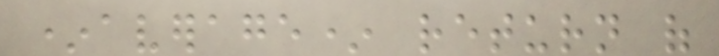*average* return of
